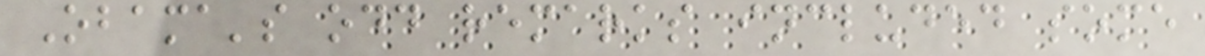Obama's odd remarks included some
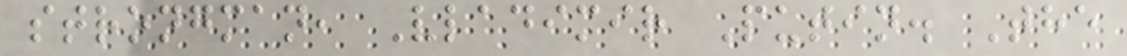strongman, Vladimir Putin. The
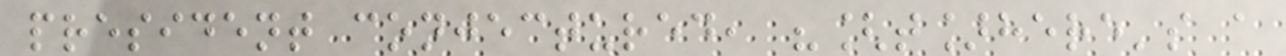president conjectured, "[t]here's a
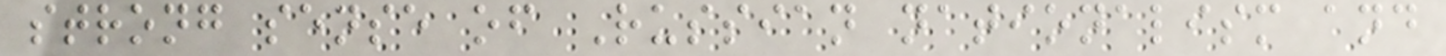strong sense of Russian nationalism and
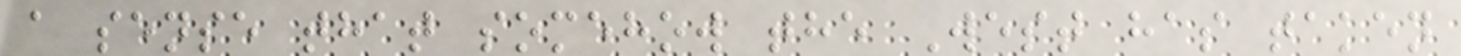a sense that somehow the West has taken
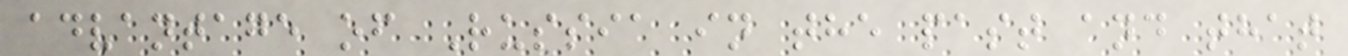advantage of Russia in the past and that
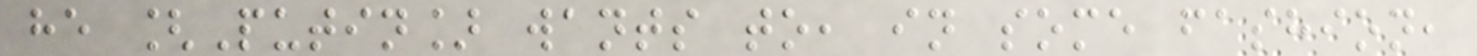he [Putin] wants to, in some fashion,
